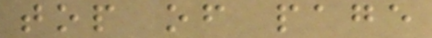top of page
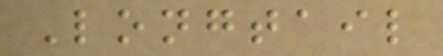Longtail
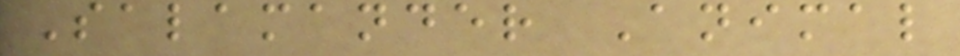Salamander Animal
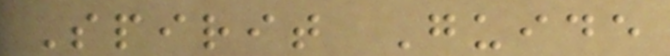Spirit Guide
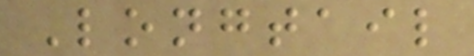Longtail
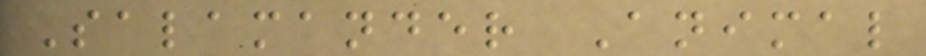Salamander Animal
